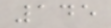145
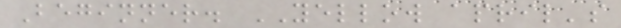Beginner. YELLOW april's
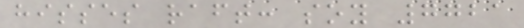hisses raft: soy 7721
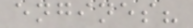engines?
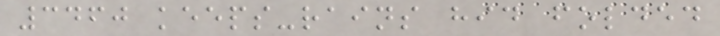3460 keeps-rains hid folded
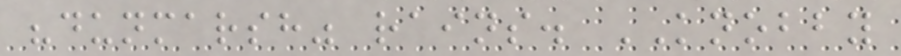"dunmarsh" rains. KNOBBY
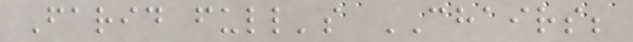Farid full's CHAIRS;
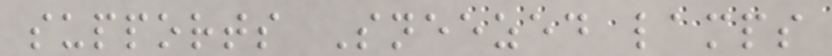supports Sneezed lamps
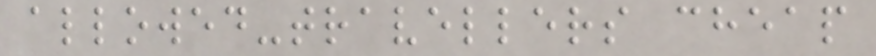allowed-travellers cheap
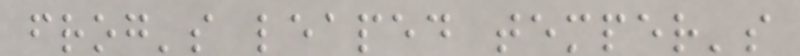frog's leaped temper's
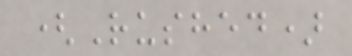(Rushed)
